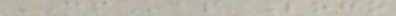CMap Logo
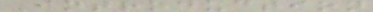Introduction
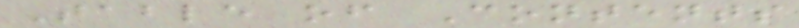Table of Contents
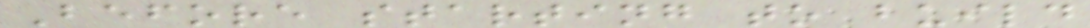Before starting to build
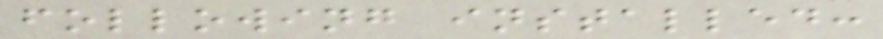following installed:
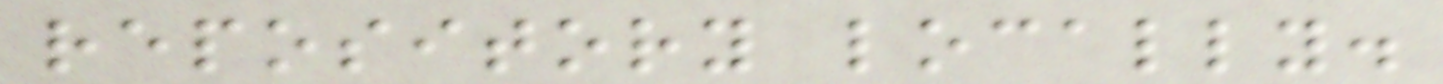repository locally.
